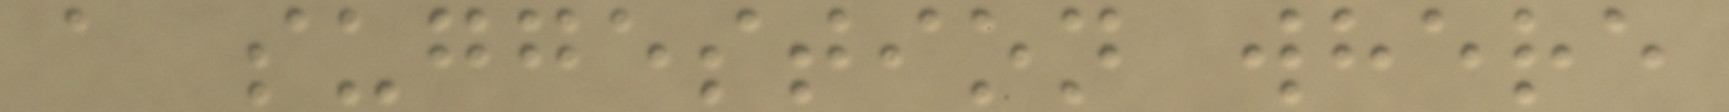a suggestion where
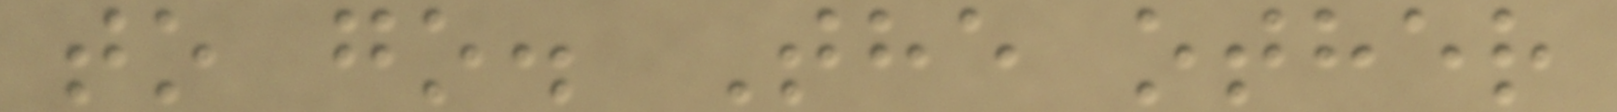to go. The other
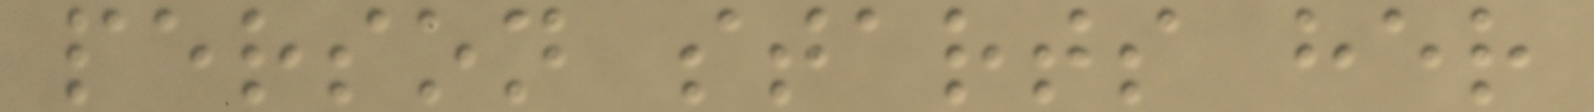person starts her
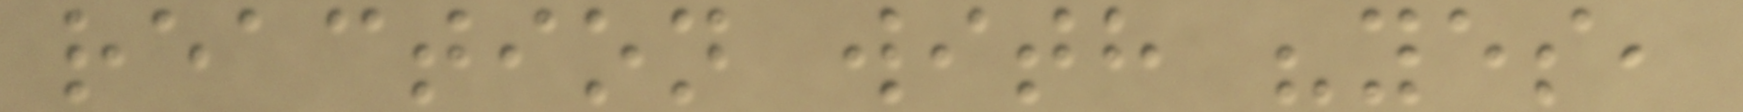reaction with "yes,
